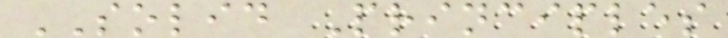SOLID Principles
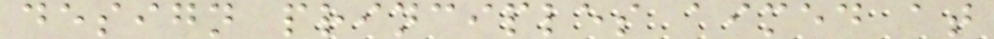design principles aimed at
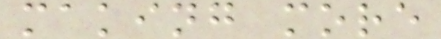making more
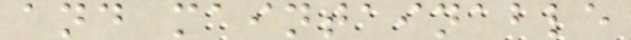and maintainable
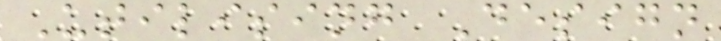Utilising Design
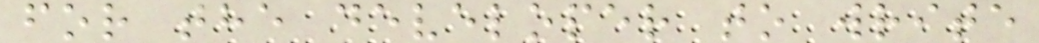for the developer to write
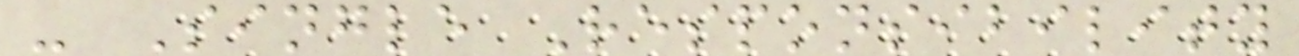- Single Responsibility
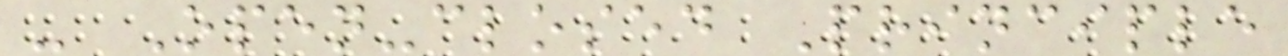- Open-closed Principle
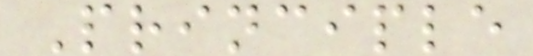Principle
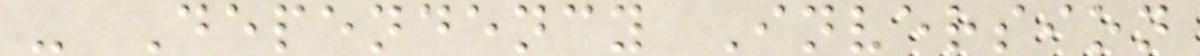- Dependency Inversion
